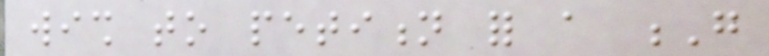wish to petition for a G
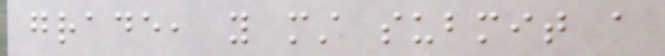grade, you must submit a
